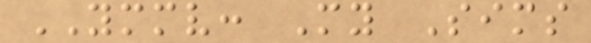YMMV: My Sims
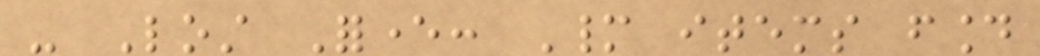- Lost Forever: Many items found
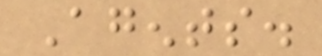Agents.
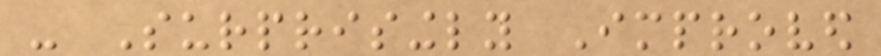- Surprisingly Improved
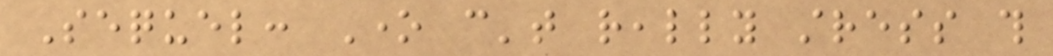Sequel: One can't really stress this
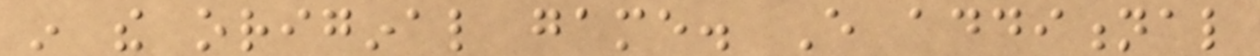in the original game. Every additional
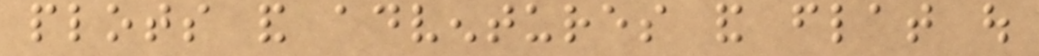plots and adventures and flat out
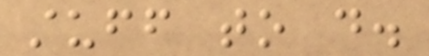stuff to do.
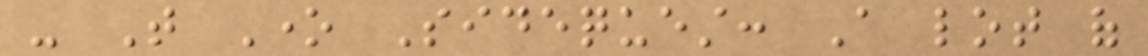- That One Sidequest: A lot of
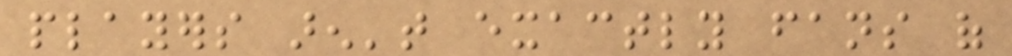players aren't exactly fans of
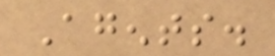Agents.
